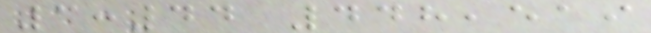3:44 448,519
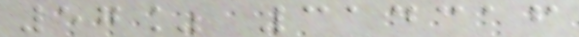57% 314316
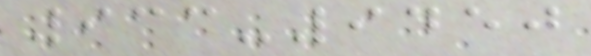933-9450
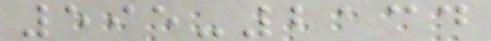595-2134
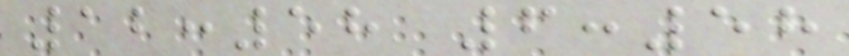12:58 6:58
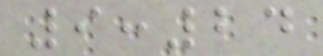9:24
